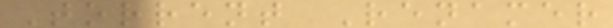Torrent Renamer
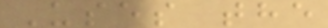Uses the
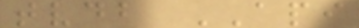tvdb API
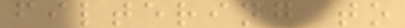filtering to
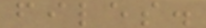files.
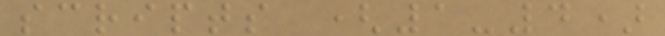scripts (1-4)
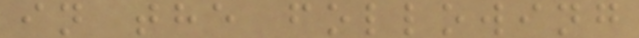in the following
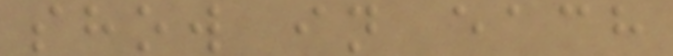show in each
